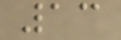13
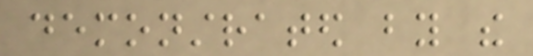demonstrated by the
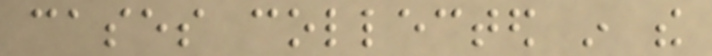cases collected in the
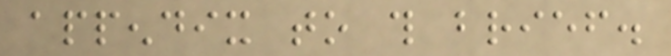appendix to this brief.
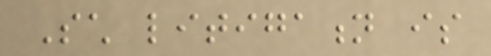Such litigation is
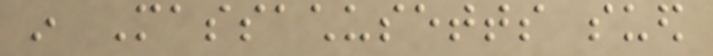in Massachusetts sued
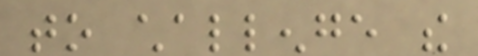to challenge the
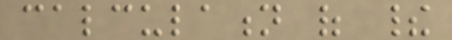calculation of their
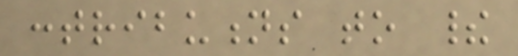contributions to their
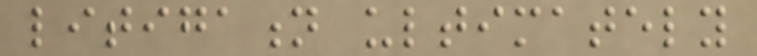litigation ultimately
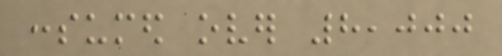consumed over 8,000
